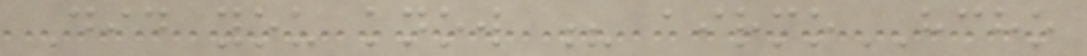Did you know ? airmoHCHO
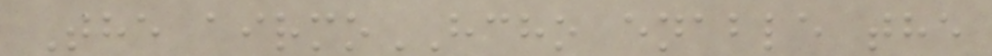The airmoHCHO enable the
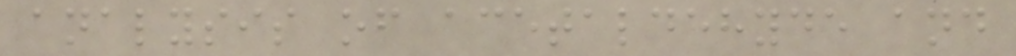analysis of acetaldehyde and
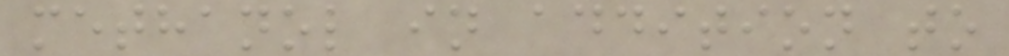methanol in addition to
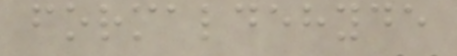formaldehyde
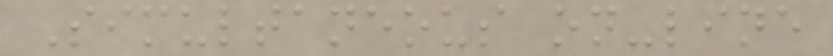Simultaneous on-line
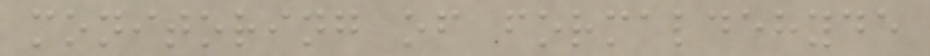monitoring of formaldehyde
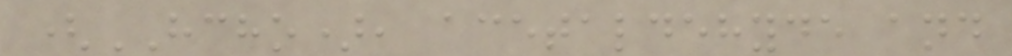(HCHO), acetaldehyde and
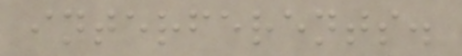interferents.
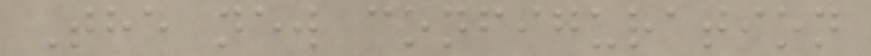The new configuration
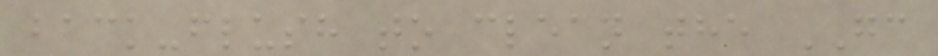back-flush to clean the GC
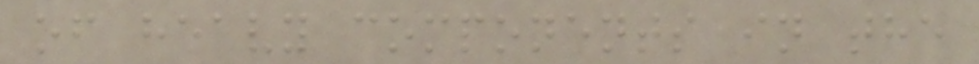of heavy components in the
